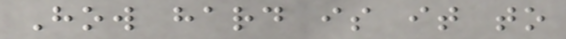How hard is it to
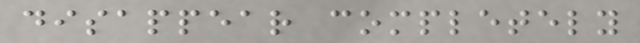disappear completely
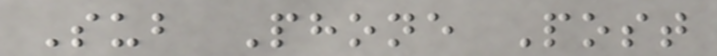Sub Phone Post
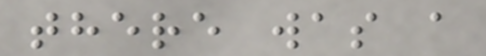there was a
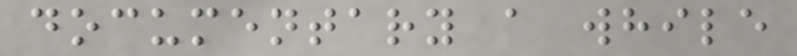documentary a while
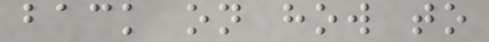back on how to
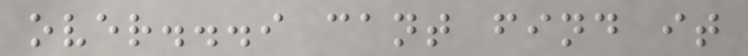over...i cant find it
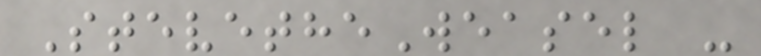StevetheWeasel -
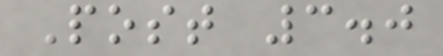Post 3.0
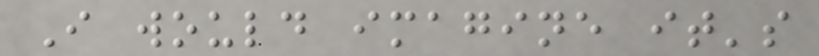I would imagine it's
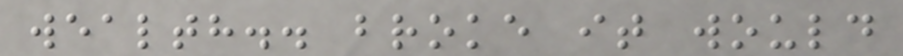wealth.. broke it would
